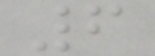6
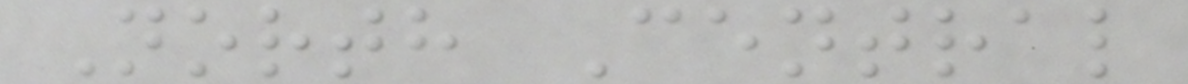North Central
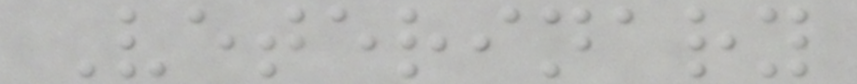Veterinary
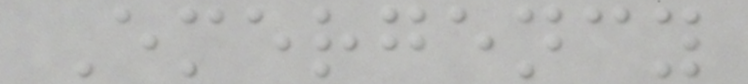Emergency
